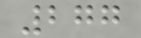277
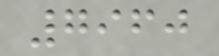7960
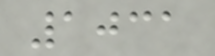1031
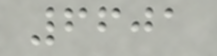6601
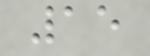15
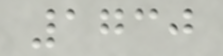1730
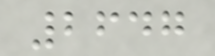2647
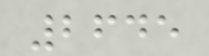2645
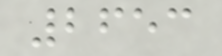2653
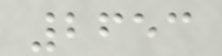2653
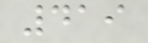419
